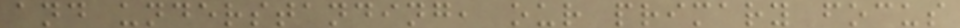and understanding, our primary focus
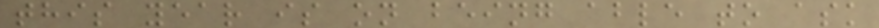this year is on being able to ask
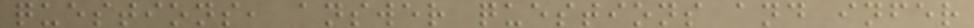questions, answer questions and infer
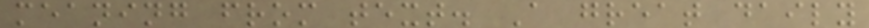meaning from text. A great daily
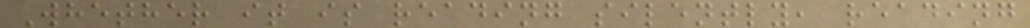Whether it is reading silently, reading
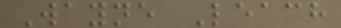Wayne Leach
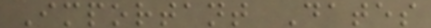Important Dates
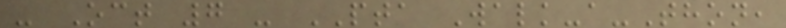- Oct 7 - PTA Walk-a-Thon,
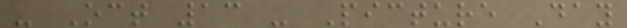- Oct 13 - Picture Day
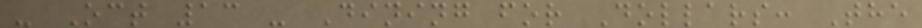- Oct 13 - Dining for Dollars: The
